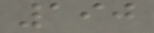190
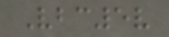Vbc5v
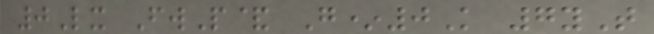0Lx FwP& G*0K 7yT
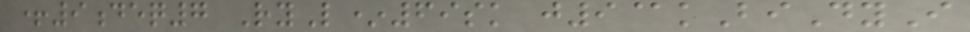+9deq7 RyL*69sk j9@kBiDyI
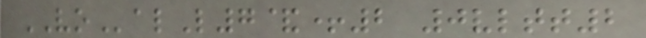VOalL7&+2 0vltt2
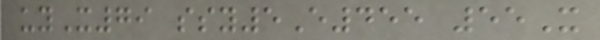uyX79 ssy5E455 55X
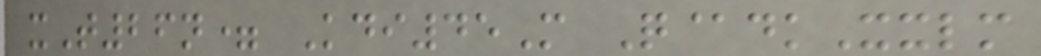xT26n= Kdi45M Q@dkXxlm
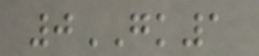0GK1
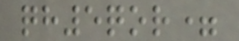qh5qor=
